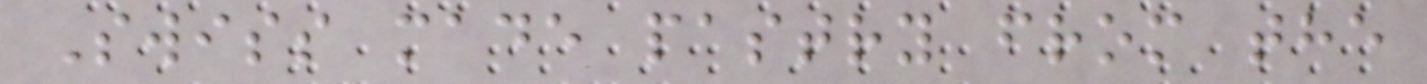Swiss made pastry from the
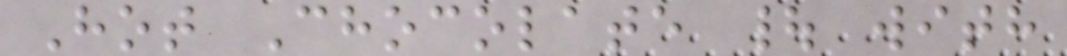Hot Chocolate | with
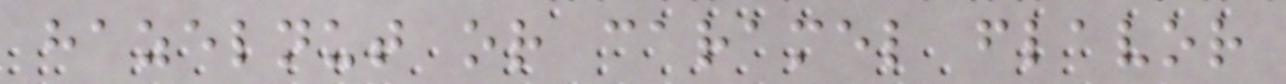hazelnut or caramel flavor
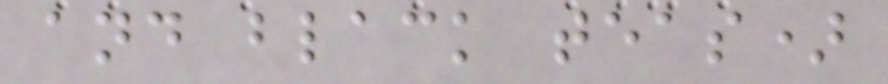and black teas)
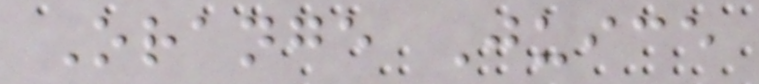Orange Juice
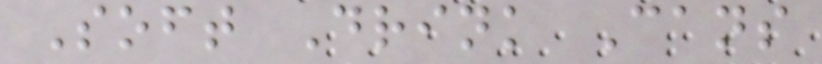Soft Drink Cans
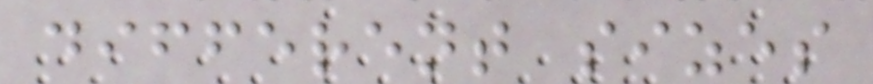different sizes
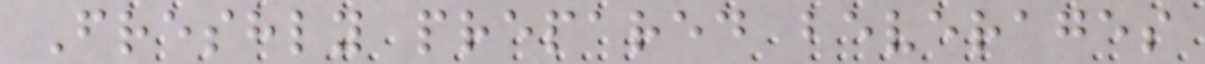Freshly prepared beverages
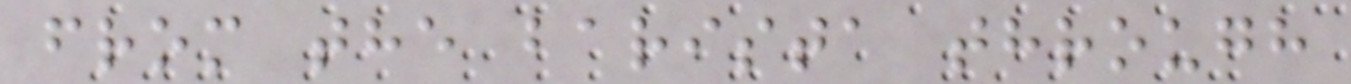from the barista through
